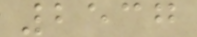2537
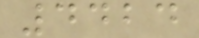4424
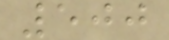500
